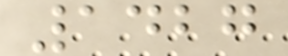1427
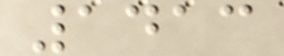1413
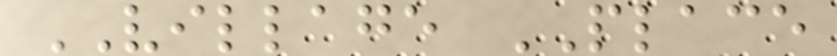VILLAGE PLACE
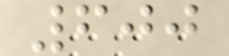600
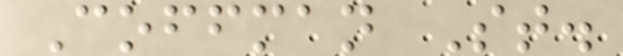Coffman St.
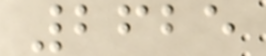2625
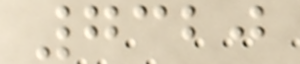7320
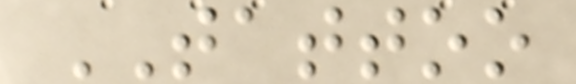TATTOO
